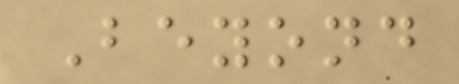Beyond
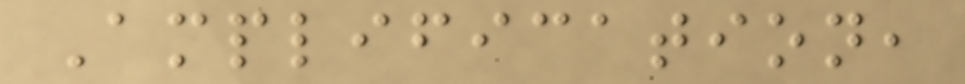Amplification,
